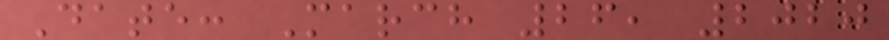Date: March 26, 2020
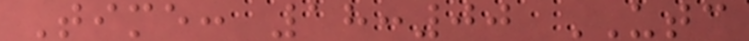Time: 18:00 UTC
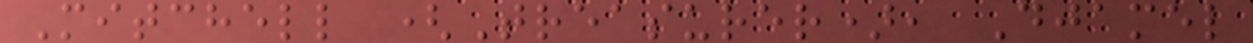Mitchell (Treasurer), Djamel
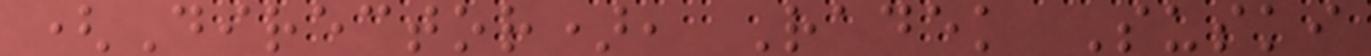(Director), Radek Suski
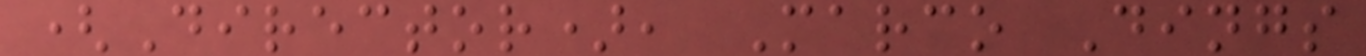(Director), Marco Dings
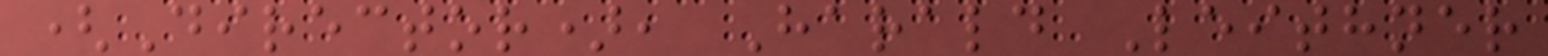(Director), Harald Leithner
